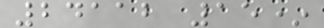24112 15*
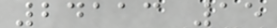24113 15
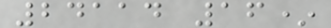24114 16*
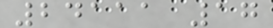24111 17
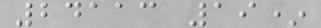24113 19*
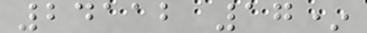24112 17*
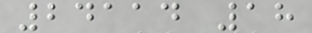24114 18
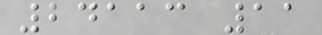24113 11
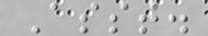Asst.
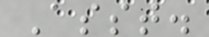Asst.
